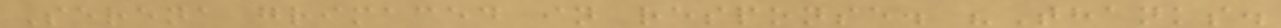Serena grimaced in response. "Thanks.
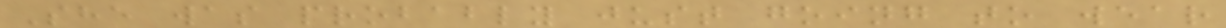She was probably just going to wear
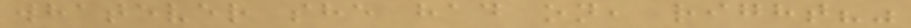whatever she had on, right?"
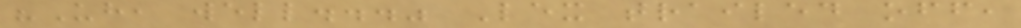"Uh, well..." Lex trailed off,
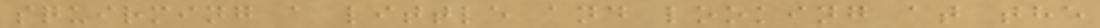squirming a little and looking at the
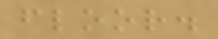floor.
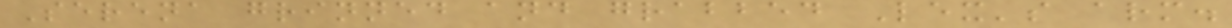Serena grinned and grabbed Lex's arm.
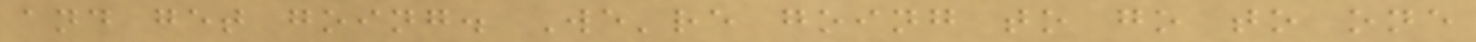and get going. We're going to go to one
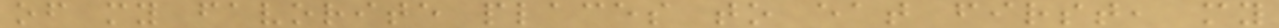of my favorite places to eat first, my
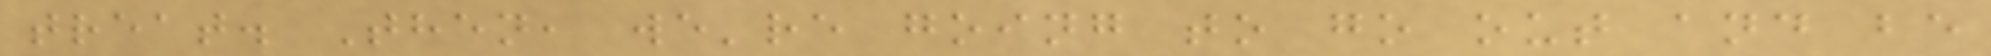treat. Then, we're going to go out and be
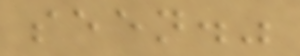seen."
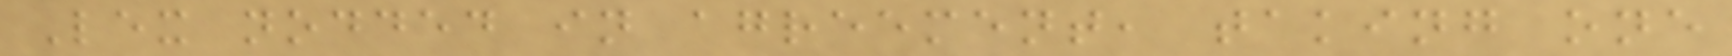Lex nodded in agreement, taking one
